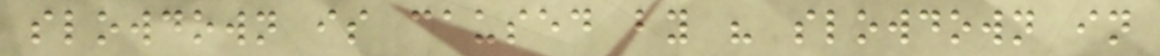slowdown is caused by " slowdown in
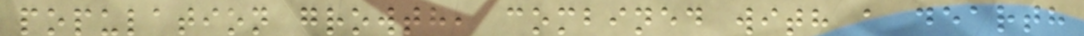population growth, combined with a dearth
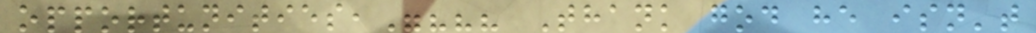opportunities,"??? Thank god he isn't
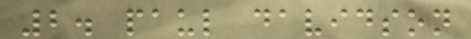2. paul davidson
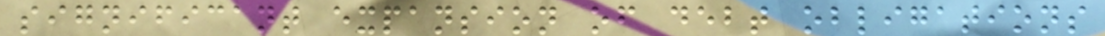significant expansion of debt obligations
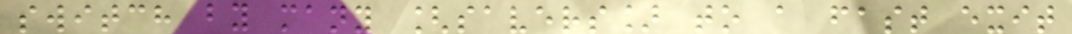switch by many [savers] to a fast exit
